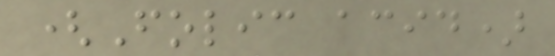(Folic acid)
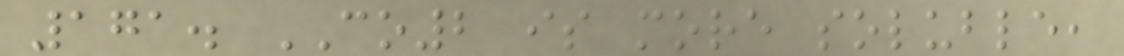171. CO2 is more soluble,
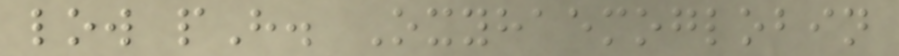low pH. Oxyhaemoglobin
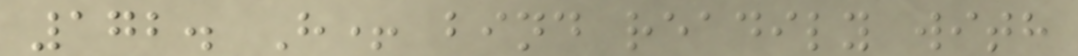172. H+ bind readily with
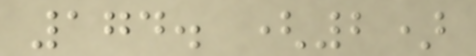174. (2)
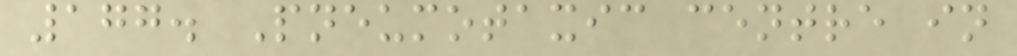177. Pneumotaxic centre in
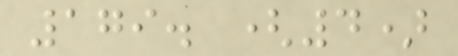179. (4)
